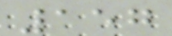157
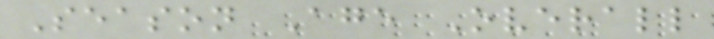Season Age Overall
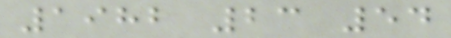1982 23 54
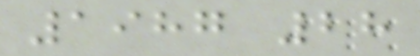1987 28
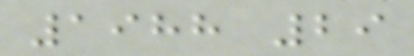1988 29
